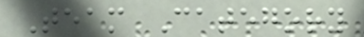Team Category
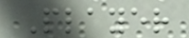Player
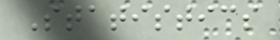Statistics
